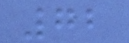72
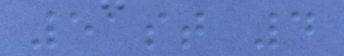51st 4
